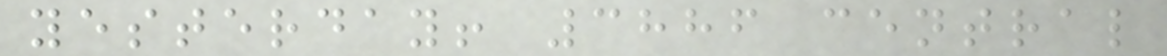yesterday! 3886 central
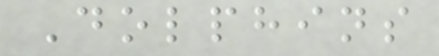Dolphins
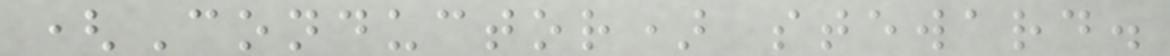(Conductor) steward.
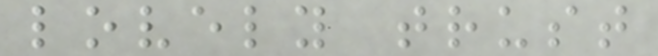lovely trust
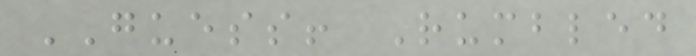GUESS! Rumbled
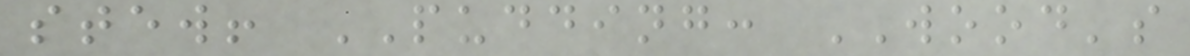stew! PUDDING: WOOD's
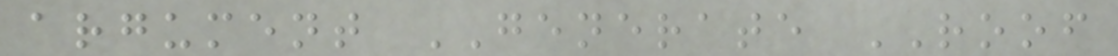argument GENERATE ROOF
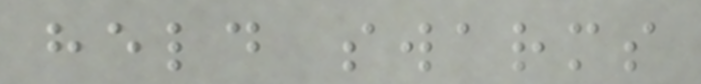held swarms
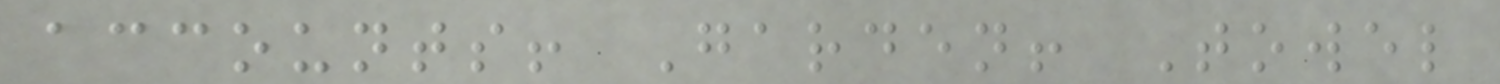accounts! Garden! Towel
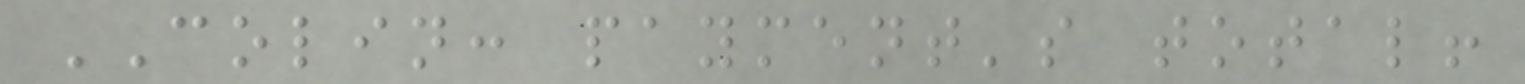COLIN: payment's total!
